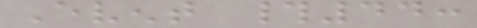Event #44:
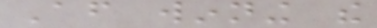After winning the
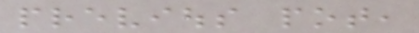previous pot,
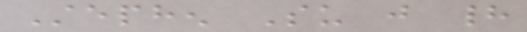Stephen Su just had
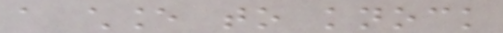a chance to knock
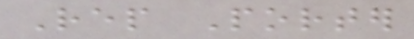Rep Porter
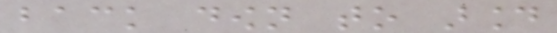back down to around
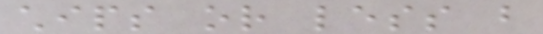chips or less but
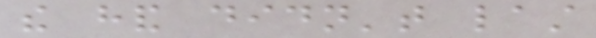the hand didn't last
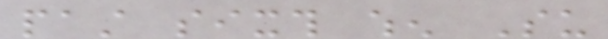past sixth when Su
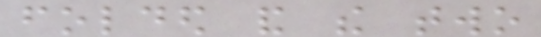folded and the two
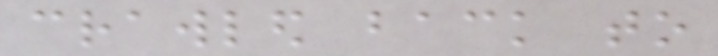crawled back to
